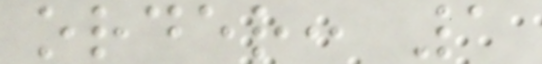order: 1
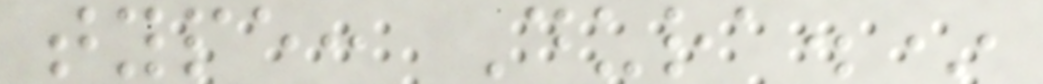type: Dura.*
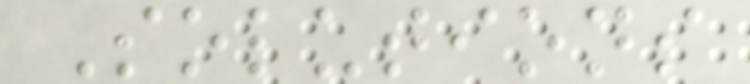Solutions
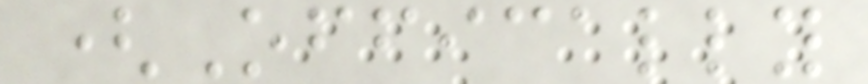(Offically
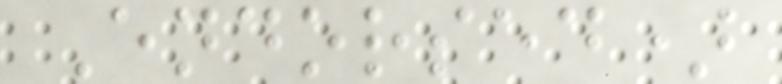Endorsed)
